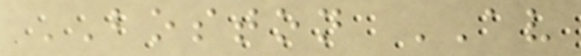BOSTON AV
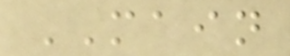MAIN
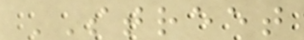STREET
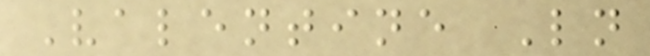Valentine Ln
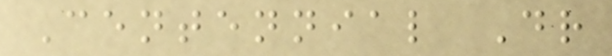Centennial Dr
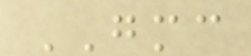GMC
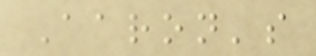Aaron's
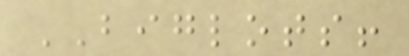BIGLOTS!
